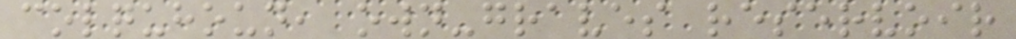colquhoun, own-graves reservoir
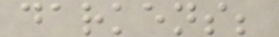darkens;
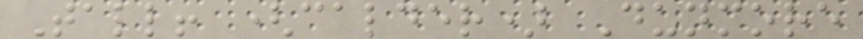Tall! (calder) Dunmore
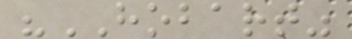"HOBART"
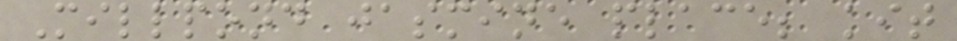Millpond jasmine place; kit
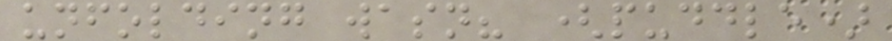unfolding wasn? (puddle)
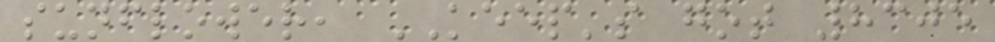sunflower, KEEP's got 8305
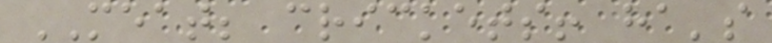MEAT; crickets! ha's
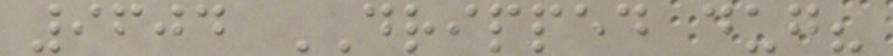9604 DRIPPED dug?
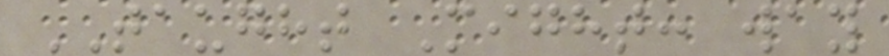TAUGHT Might: way
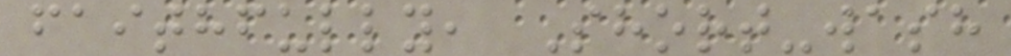faithfully, Short-wash
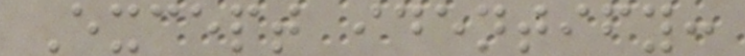Except identify:
